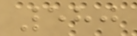580
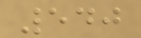540
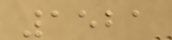1521
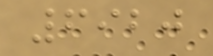6920
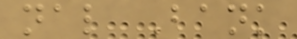nal Bank
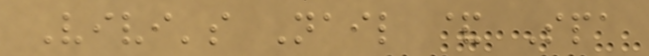Vivi's Nail & Spa
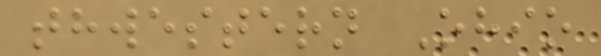thwestern Ohio
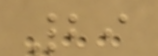29
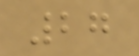27
